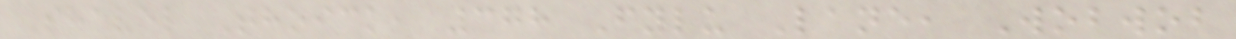Shavel Thoick, 378 Fylu Lane, Wobwob
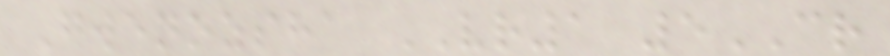Gwenozsha VR1 5CR
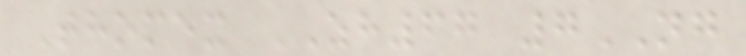Thomex ZH67 7NG
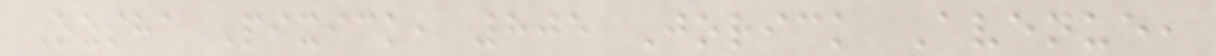Ozsha Pixick, 805 Jorick Avenue,
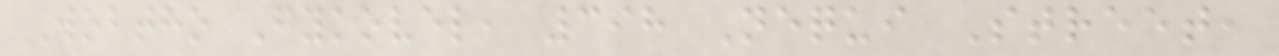Wobtho Fykovel, 398 Nequi Street,
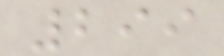299
